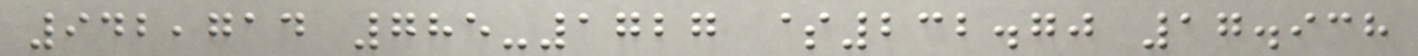942,714 785-1727 $232.70 17.938
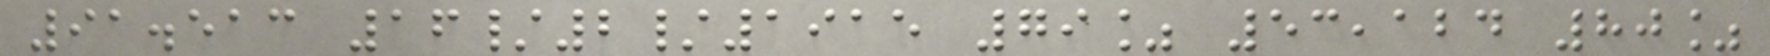91.513 16/2/1915 79% 53,124 80%
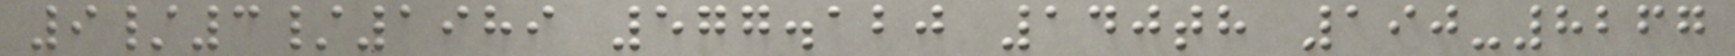9/3/1989 577.120 140th 190-8267
